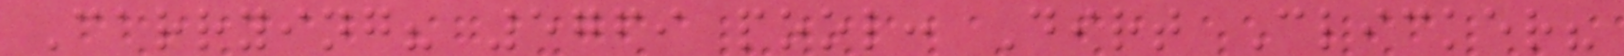Carrying? 5769 pool: Dirt Clicker?
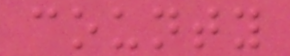county
